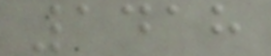1418
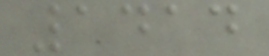1414
